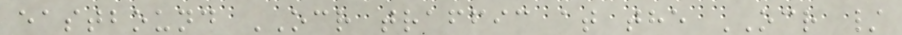eastbound OCR traffic at the OCR /
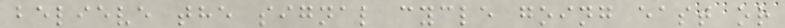believe the signal cycle going east or
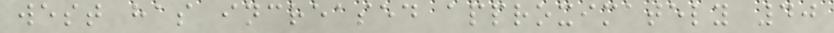west has increased approximately 40
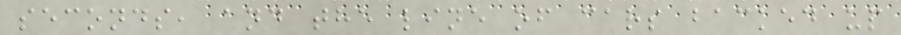seconds, and the line of cars backed up
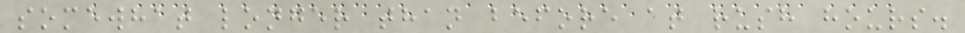somewhat longer than before at rush hours.
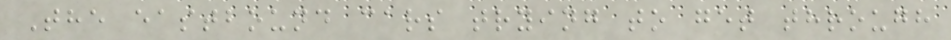The eastbound cars trying to get through
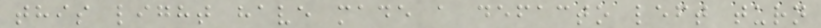this light have made a defacto left turn
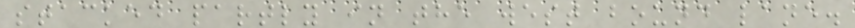stacked partly in the west bound lane.
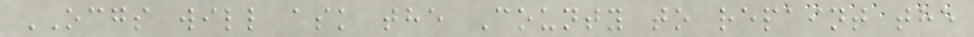OCGS will ask the County to repaint the
